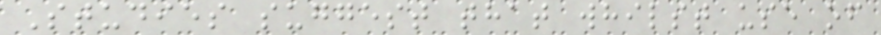Studies suggest that whilst use of
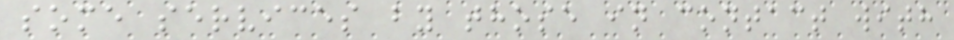some services by those in contact with
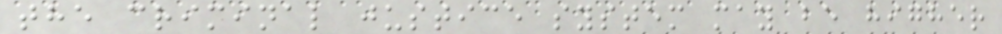the criminal justice system may be higher
